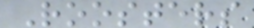Roosters
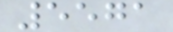5571
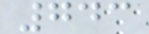743
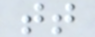tt
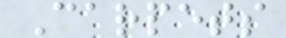Carpets
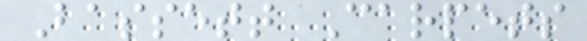Bassett Carpets
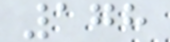178
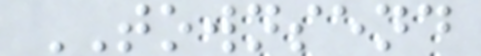TOWNSEND
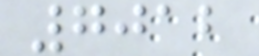7012
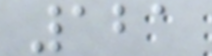121
